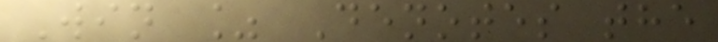Win % Denotes the
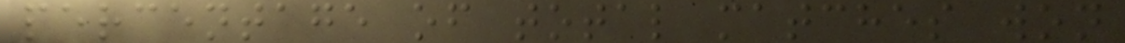percentage of total matches won
